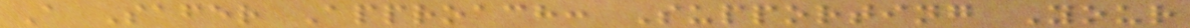A Safer Approach: Supporting Your
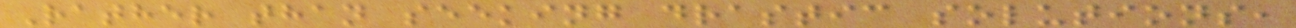Rather than seeking drastic solutions,
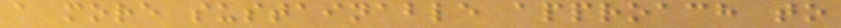a more sustainable approach to
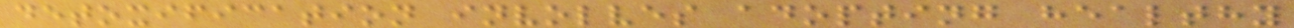detoxification involves adopting healthy
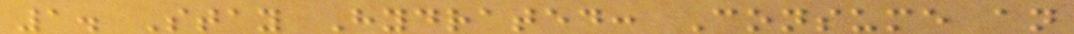1. Stay Hydrated: Consume an
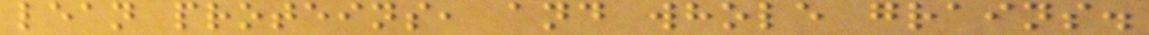lean proteins, and whole grains.
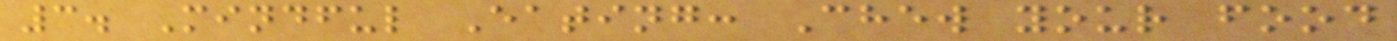3. Mindful Eating: Chew your food
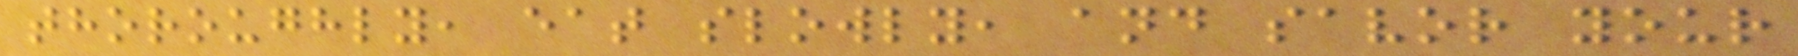thoroughly, eat slowly, and savor your
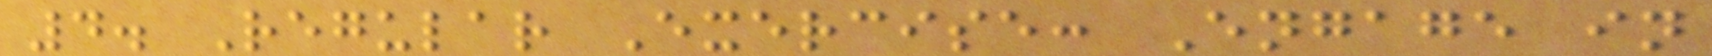4. Regular Exercise: Engage in
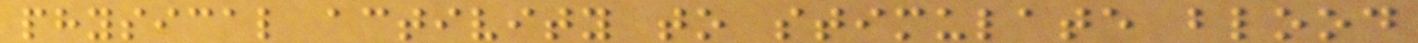physical activity to stimulate blood
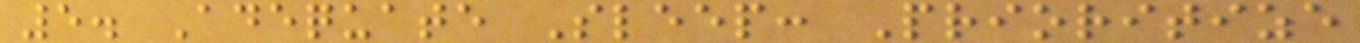5. Adequate Sleep: Prioritize
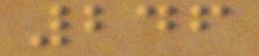246
